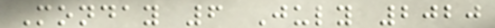Monday 6 July 2020
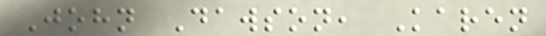John Dawson, Karen
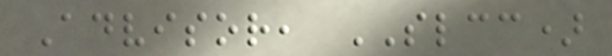Advisor, SLCC)
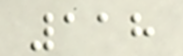118
